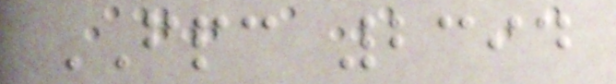FPC 2394
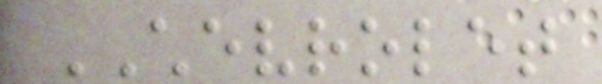CHEVROLET
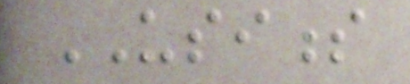USINESS
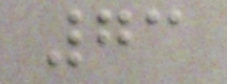73
